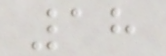18
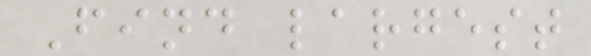Find largest
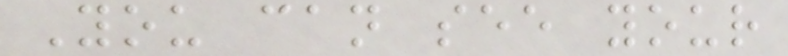You can see your
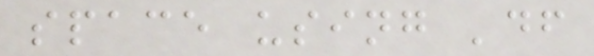space using 'df
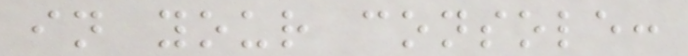in your console:
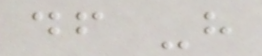df -h
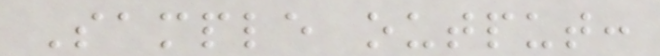Sample output:
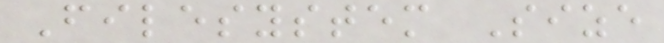Filesystem Size
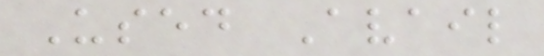Used Avail
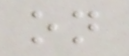on
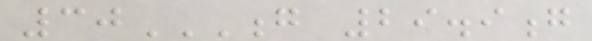30G 29.9G
